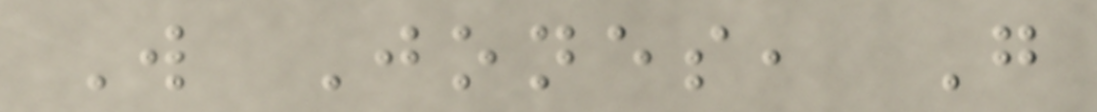W Jones, G
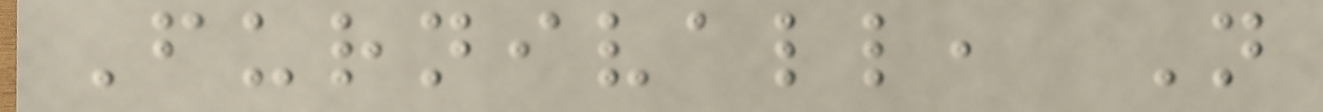Furnivall, N
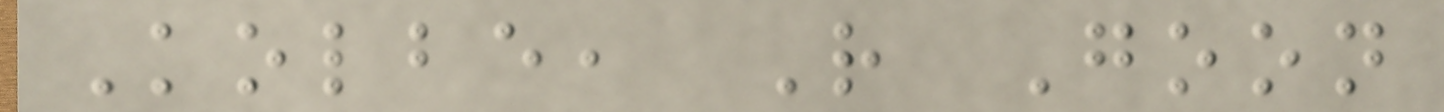Kolbe, R Goon
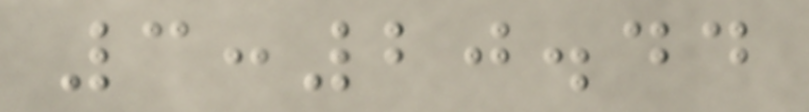3:20.44
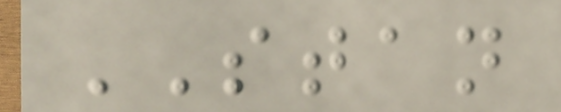STAN
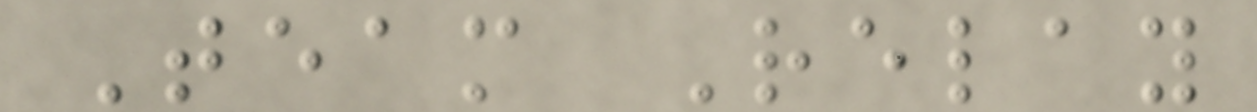Team Relay
